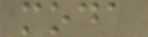moda
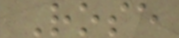Rose
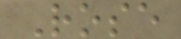Rose
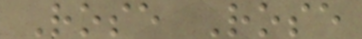Rose Rose
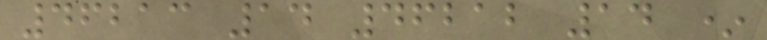46213 14 46212 14 *
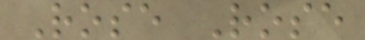Rose Rose
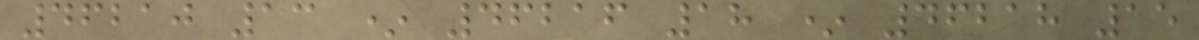46210 13 * 46216 18 * 46218 15
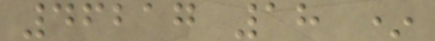46217 18 *
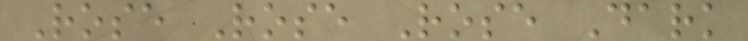Rose Rose Rose Dark
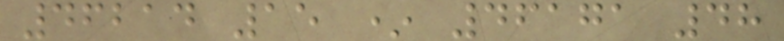46214 15 * 46171 48
